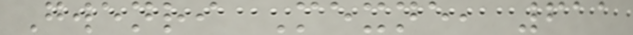Gwenri Mexne, 611
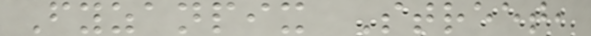Fyzanpix Street,
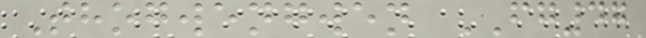Thogwengwen FG47
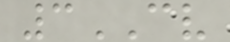3CV
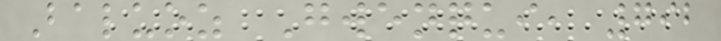Baluoz Gwenqui, 792
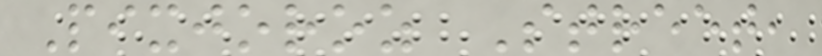Pixjoroz Street,
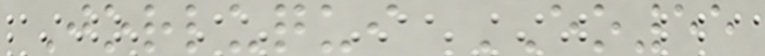Jorluqui EO55
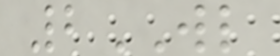2WL
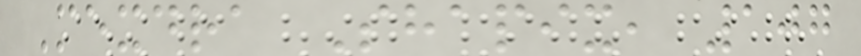Mexdra Shapix, 107
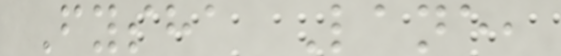Fysha Lane,
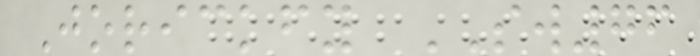Jorickfy SW76
